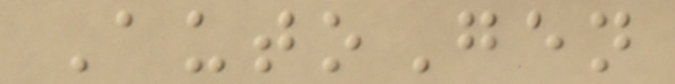AutoGen
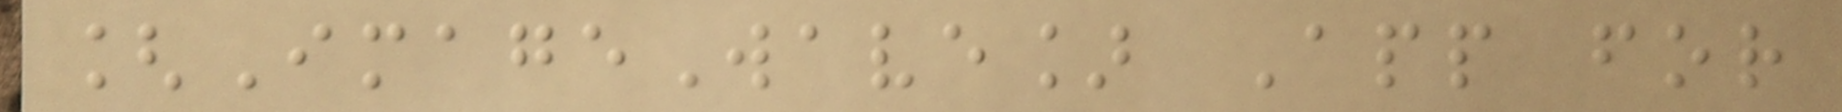[ImageWave] App for
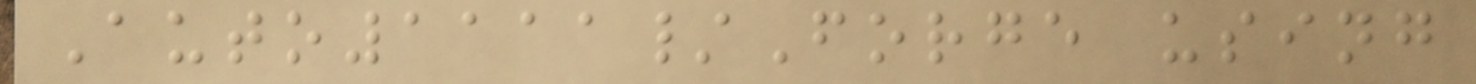Auto1111/Forge using
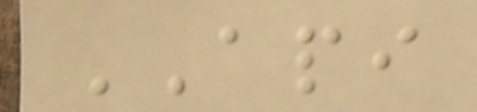API
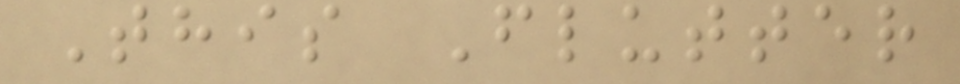This Flutter
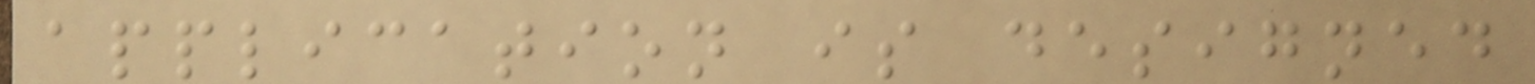application is designed
